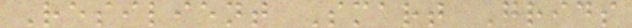Resilient Smart Grids
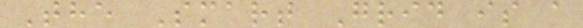The Smart Grid is a
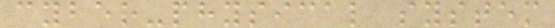cyber-physical system
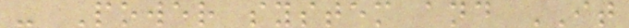- Power system and IT
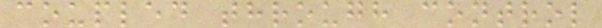coupled through control
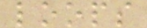loops
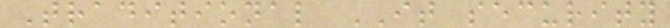Traditional IT security
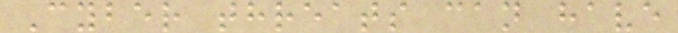Cyber threats can have
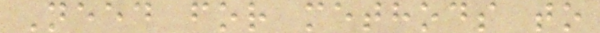Need for methods to
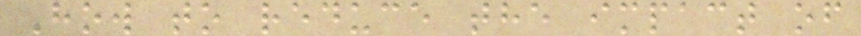How to reduce the impact of
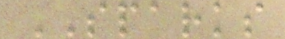SPARKS
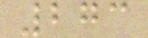273
